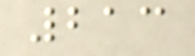213
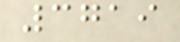3719
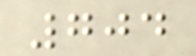704
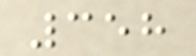358
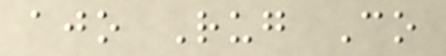ajo Rug Co
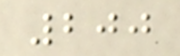200
